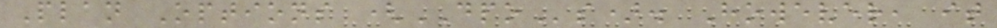Plan Options (DPOs). However, it
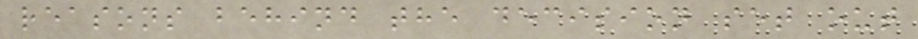reasons behind the decision set out
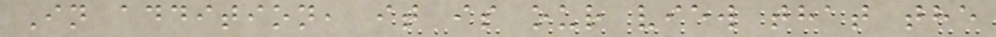In addition, it is our view that the
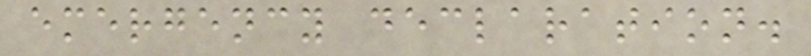emergency declaration.
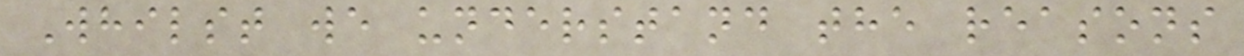Whilst we understand the reasons
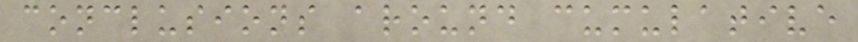conclusions around cumulative
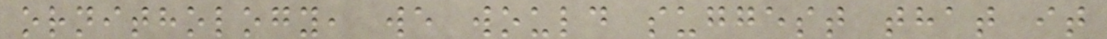ornithology, we would suggest that it
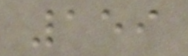159
